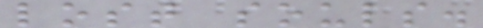lost souls.
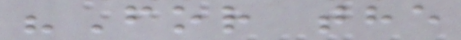"For the
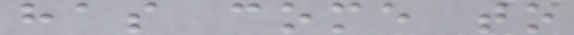has come to
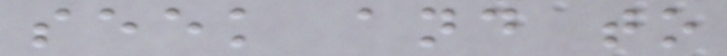seek and to
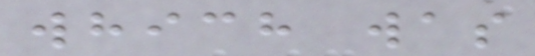which was
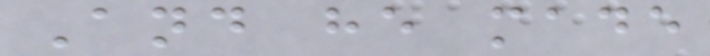And he made
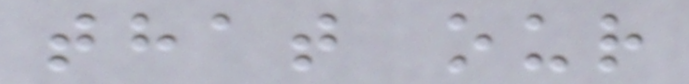that our
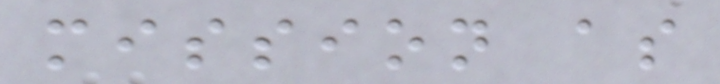mission as
